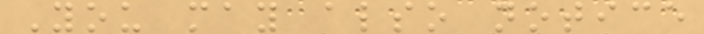You may also notice
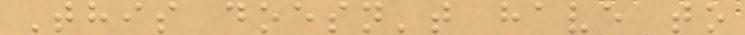This doesn't have to
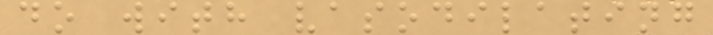do with vasodilating
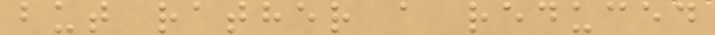but rather a reduced
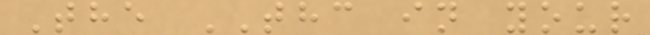The THC in your
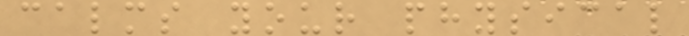calms your physical
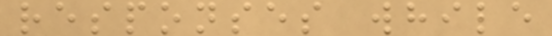responses while
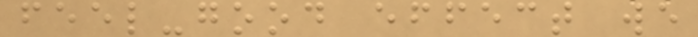feel-good effect we
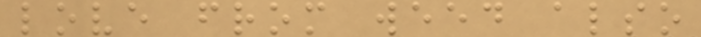love from weed also
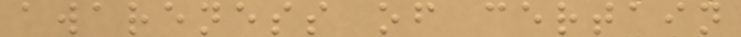awareness of certain
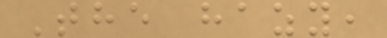The hazy,
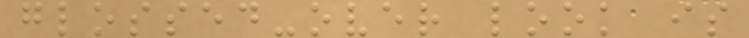glossed-over look is
